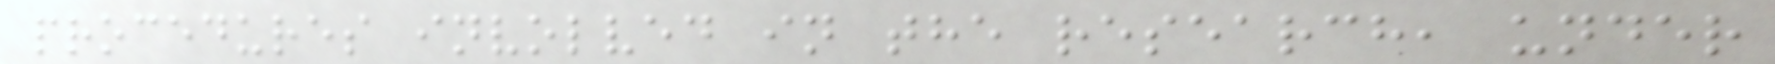procedures involved in the research, under
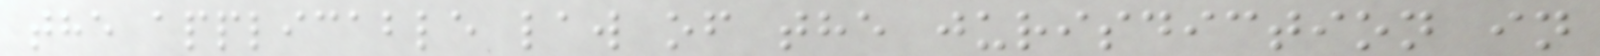the applicable law of the jurisdiction in
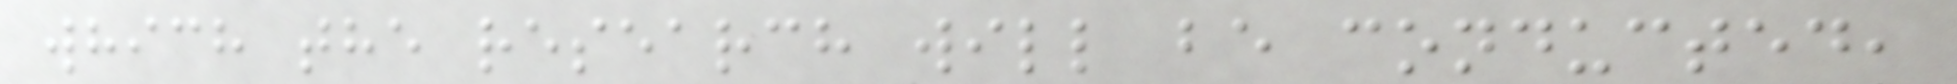which the research will be conducted,
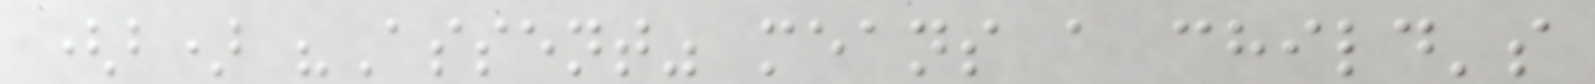(b) "Assent" means a child's
